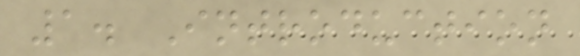1. Introduction
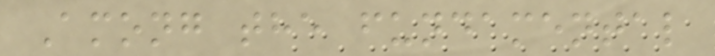Among the fundamental
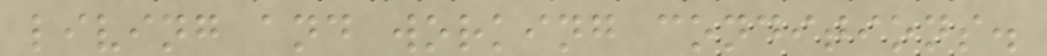living and working conditions.
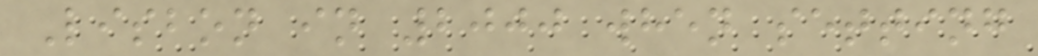Lisbon in 2000 when setting
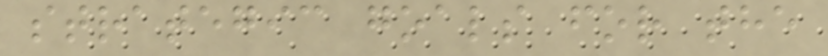strategic goals for the
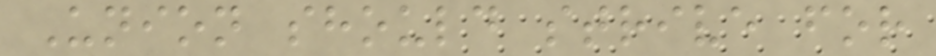Union should strive for
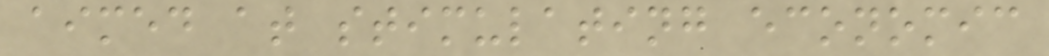aimed at stimulating economic
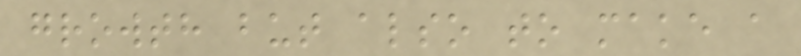growth but also to make a
